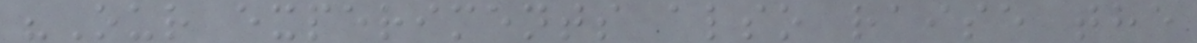"Our experiments also raise the
